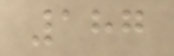187
